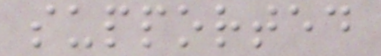supported
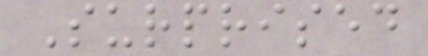Surprised
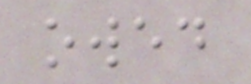owed
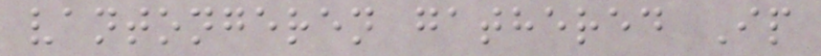vantongeren gathered Ip
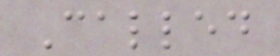Called
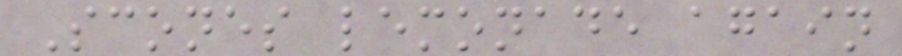Scones lemonade again
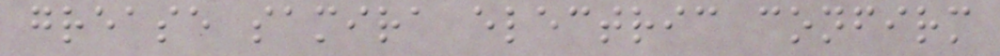grease samira electric confirm
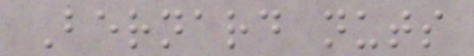Bernard nuts
